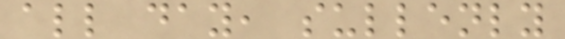all day, sullenly
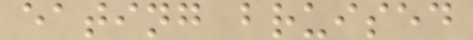eating bruised
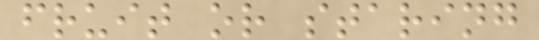fruit or staring
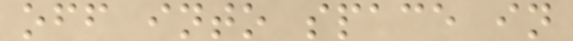off into space in
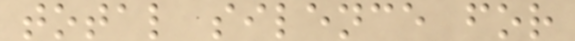total silence for
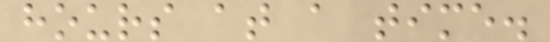hours at a time.
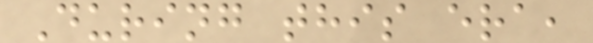During this era,
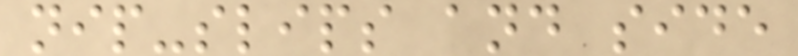nip-slips and side
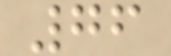76
